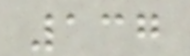137
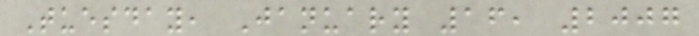Tuesday, January 16, 2007
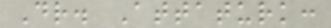Dr. Attaturk:
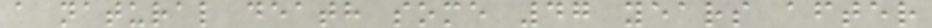a natural death some 47 years after
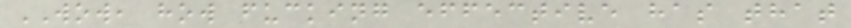WOW, how fucking effective has that
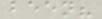been?
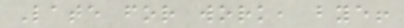Late for work, bye!
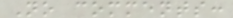No comments:
